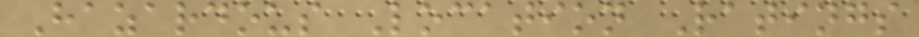Hazardous Location Ratings
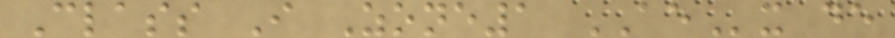Class I Zone1 AEx de
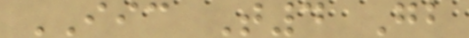IIC T4 Gb
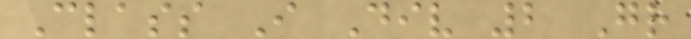Class I Div 2 Gr
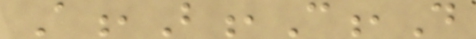A,B,C,D
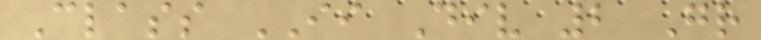Class II Div 2 Gr
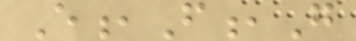E,F,G
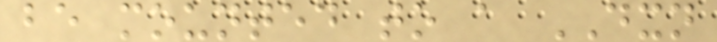be mounted to a DXN
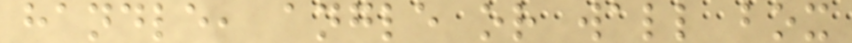handle, angle or wall box
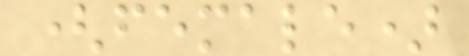(female)
